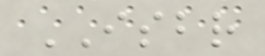ISBR
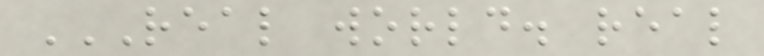REAL WORLD. REAL
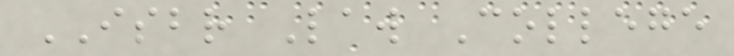ISBR Law College
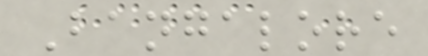Bangalore
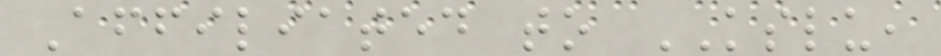Affiliated to KSLU,
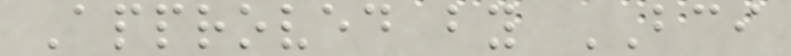Approved by BCI
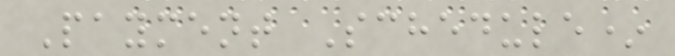Payment Schedule*
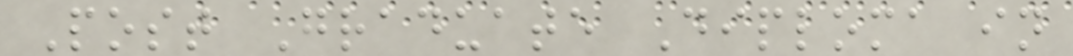Post Graduate Diploma in
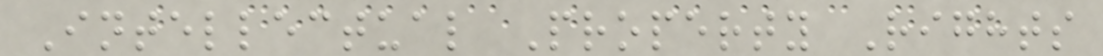Intellectual Property Rights
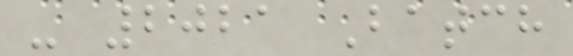- 2021 Batch
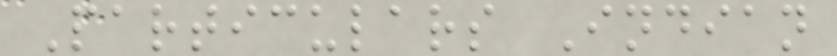Particulars Indian
